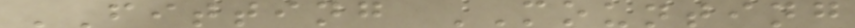FITTING MOUNTING
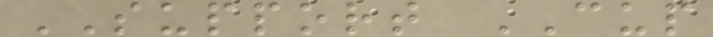SUPPORT CUP
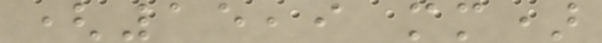(15,9 mm)
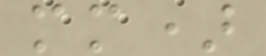mm)
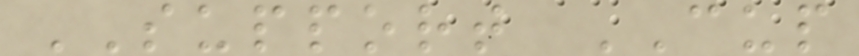SUPPORT CUP
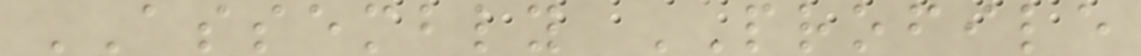ASSEMBLY PROFILE
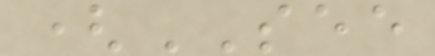(SEE
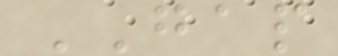GAP
